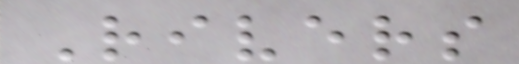Rivers
